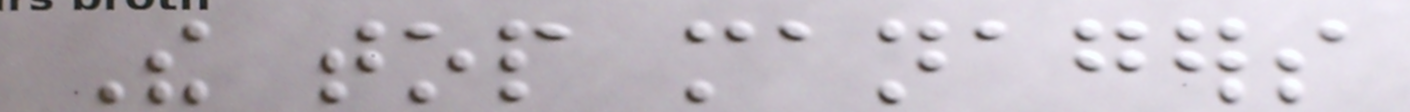The top managers
